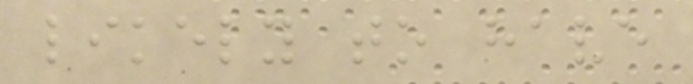likely to have
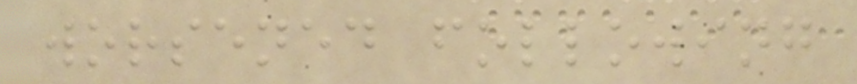worsened following
